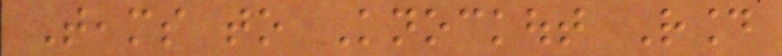Teams to Knockout Round
